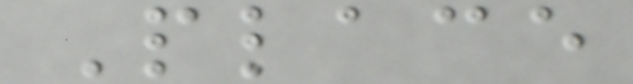Place
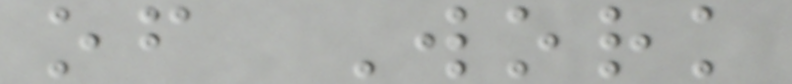of Work
